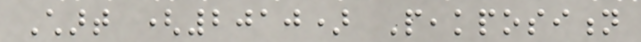Chart (2010) Peakposition
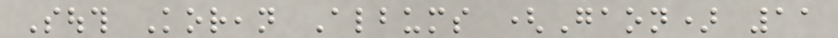South Korean Albums (Gaon) 11
